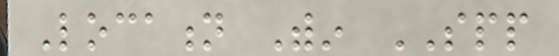Location Within SPP
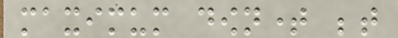maximum downtime between
